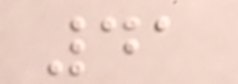41
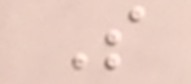S
